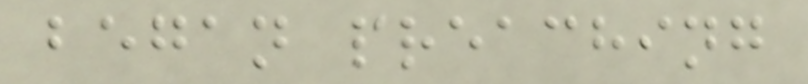began preaching
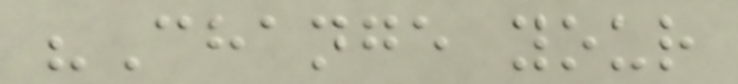"Change your
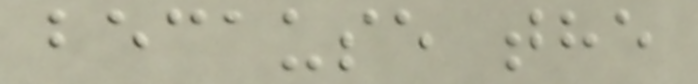because the
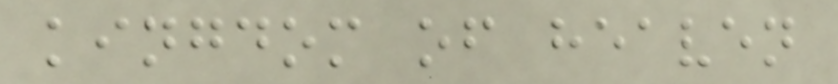kingdom of heaven
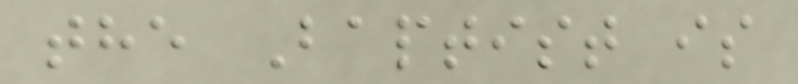the Baptist is
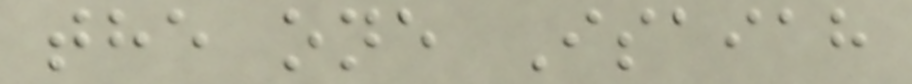the one Isaiah
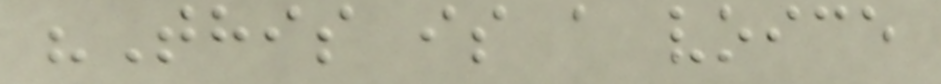"This is a voice
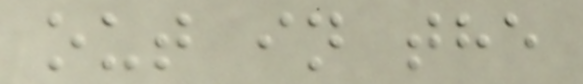out in the
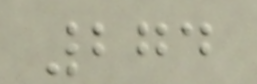274
